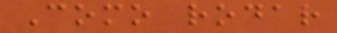Como rodar
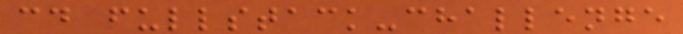cd fullstack-challenge
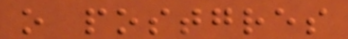o postgres
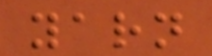yarn
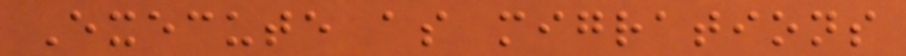Execute as migrations
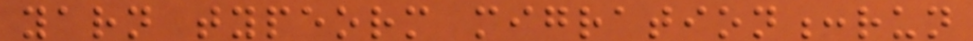yarn typeorm migration:run
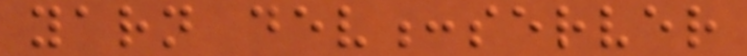yarn dev:server
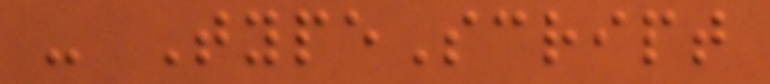- TypeScript
